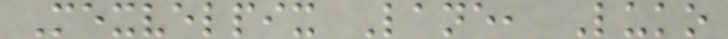Mexvelpix Lane, Luko
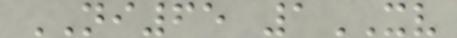NI65 1XV
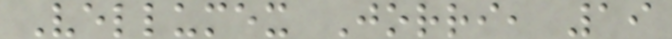Vellumex Jorri, 19
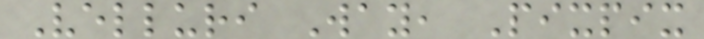Velluri Way, Pixpix
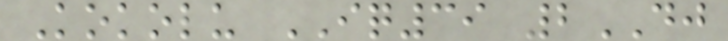Kokolu IQ39 2DJ
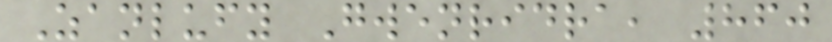Zanlufy Gwenridra, 860
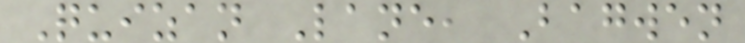Quizan Lane, Bagwen
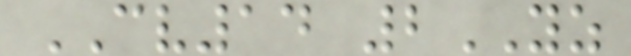CV14 2YZ
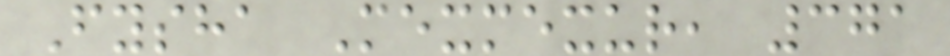Fysha Mexmexur, 371
